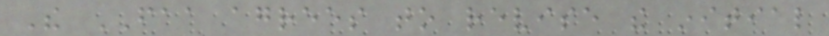The FAA agrees to revise the initial
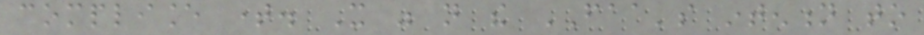compliance time. It was not the FAA's intention to
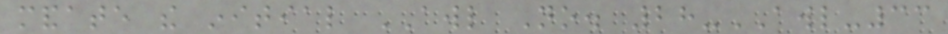mandate the initial AWL No. 28-AWL-33
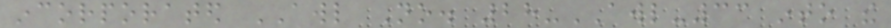incorporated AWL No. 28-AWL-33 into the
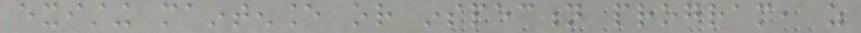existing maintenance or inspection program, as
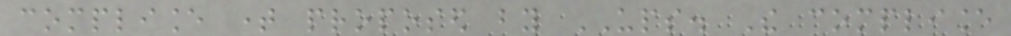compliance time proposed by UPS. The compliance
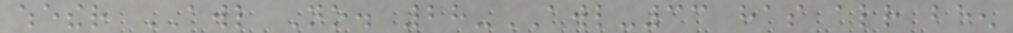whether AWL No. 28-AWL-33 has already been
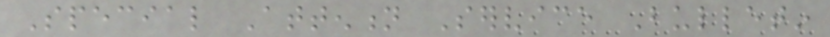Special Attention Service Bulletin
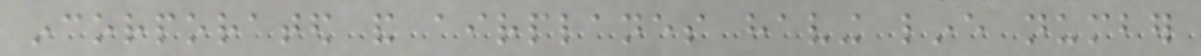incorporated and airplanes having line number
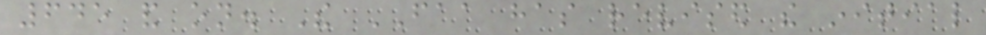645 and on. The FAA has revised the initial
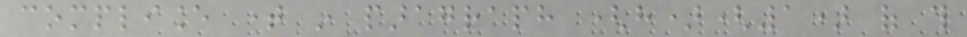compliance time in paragraph (h)(1) of this
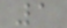1
